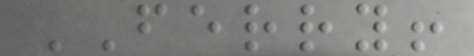FERRY!
